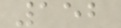152
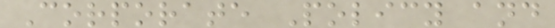Corporate Policy and
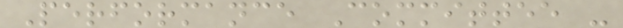Performance Committee -
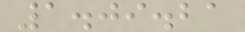1.09.21
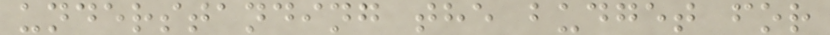understanding the budget for
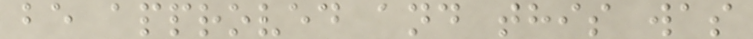be approved and this was
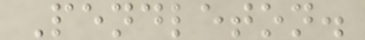Pendleton.
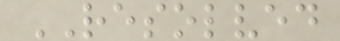RESOLVED
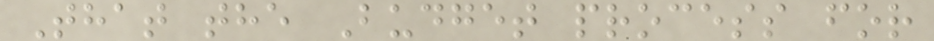That the Budget process for
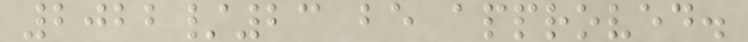2022/23 be approved.
